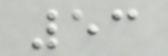53
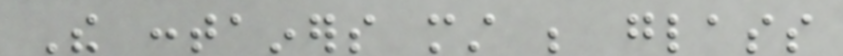The containers must be glass
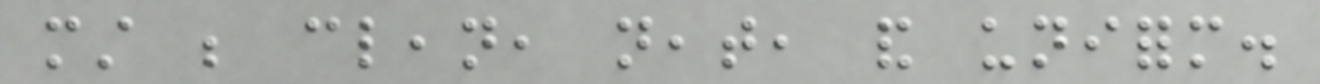must be clean, neat, and uniform.
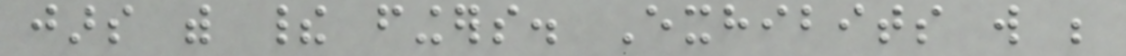jars with their fingers. Exhibits will be
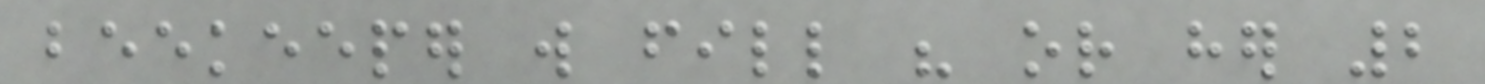beekeeper will fill his or her 2
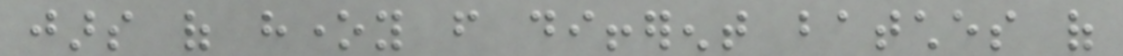jars of honey from different batches of
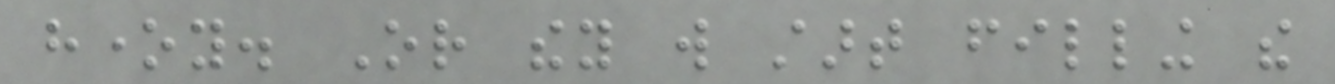honey. Or they will start filling the
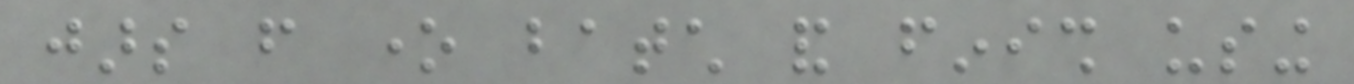jars from one batch and finish using
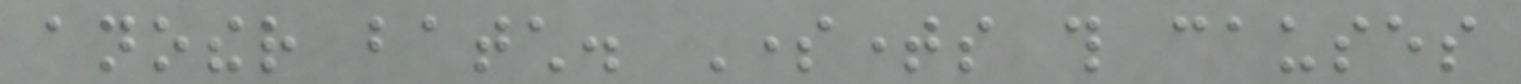another batch. Sometimes this causes
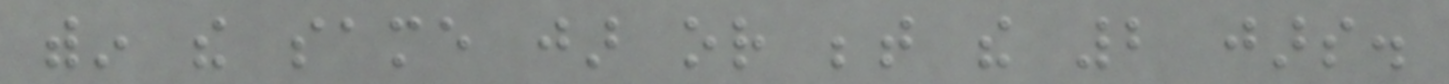within the same jar or between the 2 jars.
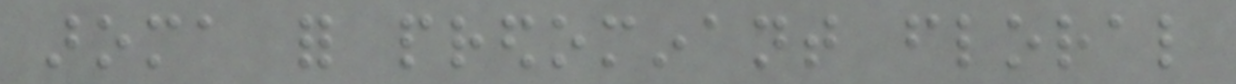aroma for predominant floral
